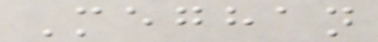Meghan
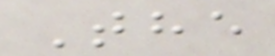The
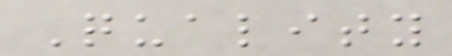Quality
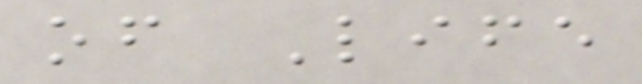of Life
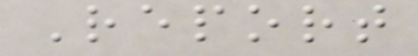Report
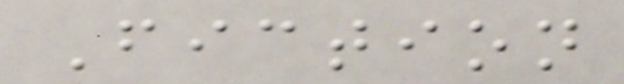Fiction
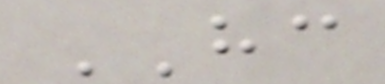HC
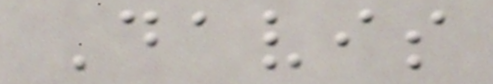Davis
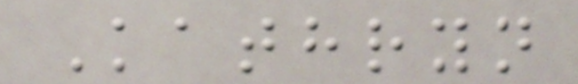Kathryn
